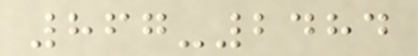867-2484
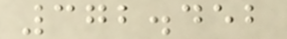372.452
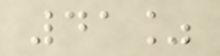41%
